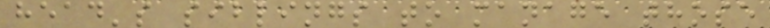head's siblings to manage those
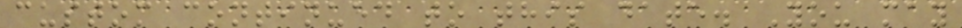custom continued to this date. You may
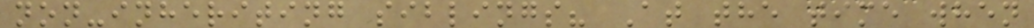non-inheriting siblings? At the time when
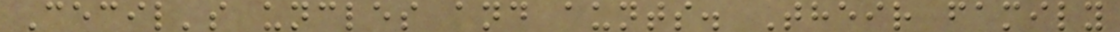Cecil's uncles and aunts. Their family
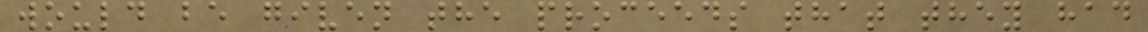would be given the proceeds that they had
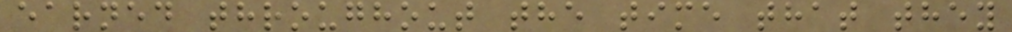earned throughout the time that they
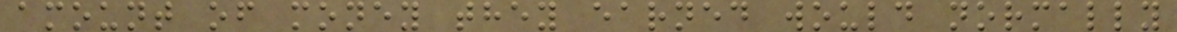amount of money they earned would normally
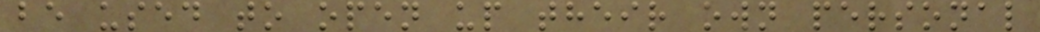be used to open up their own personal
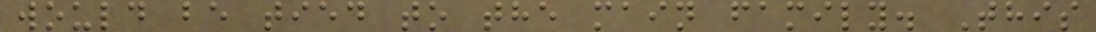would be tied to the main family. This
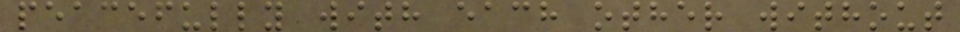peacefully with each other without
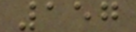157
